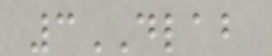3DLAB
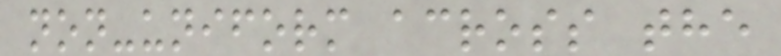non-uniform across the
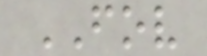FOV
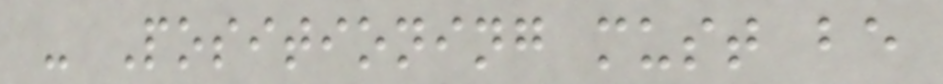- Positioning must be
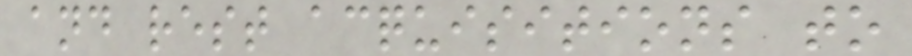and rest acquisitions to
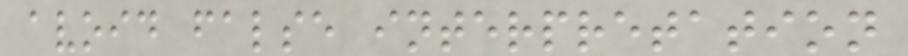avoid false interpretation
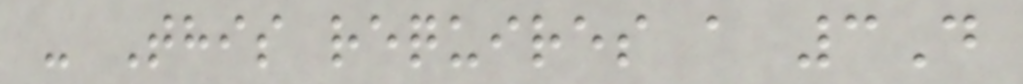- This requires a 3D
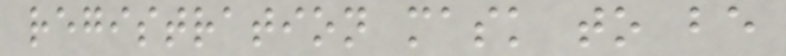registration mask to be
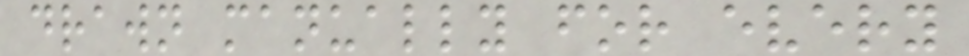drawn manually for every
